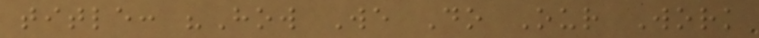title: "How We Do Our Work
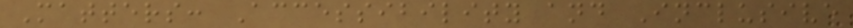Matters: Accessibility and Inclusive
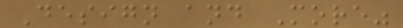Design and More"
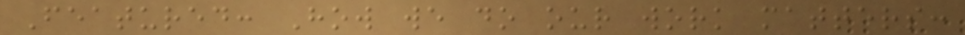Featured: How we do our work matters:
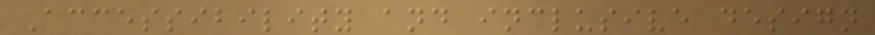Accessibility and inclusive design
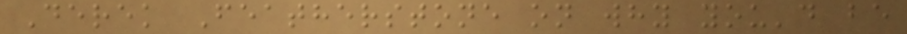Derek Featherstone on why you'd be
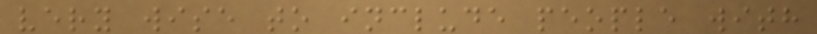very wise to include people with
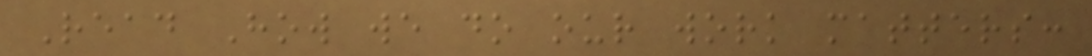Read How we do our work matters:
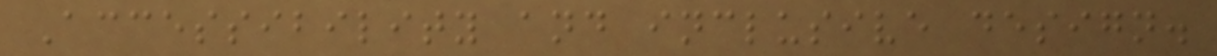Accessibility and inclusive design.
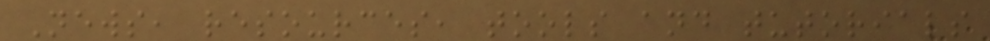News, resources, tools and tutorials
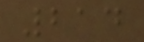214
